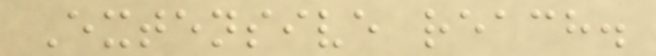Extensive reach.
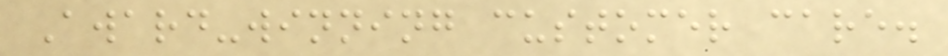Award-winning customer care.
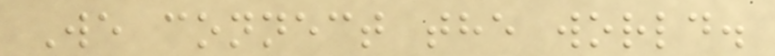We connect the world.
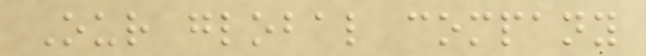Our global company
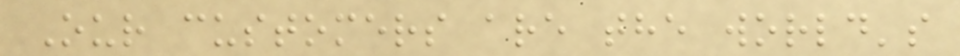Our customers are the world's
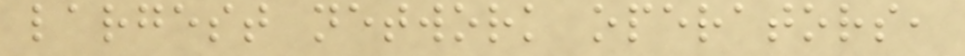largest network operators,
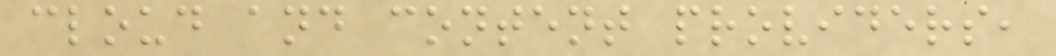cloud and content providers,
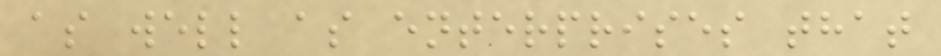as well as enterprises that
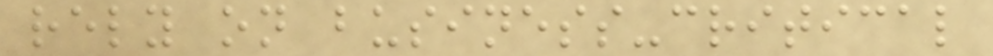rely on business-critical
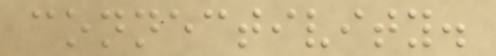connectivity.
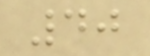40
